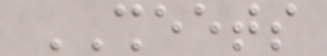SHEETS
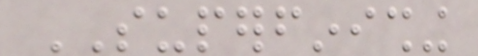SUPERFINISHING
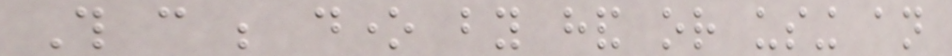This can be done by hand or using an
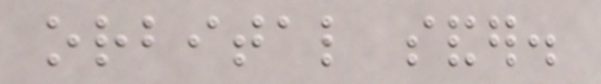orbital sander.
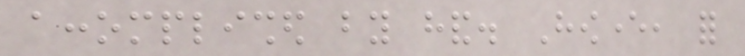accomplished by hand. However, for
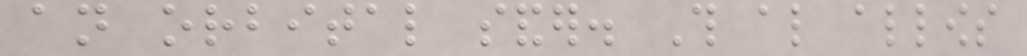an orbital sander. This also allows
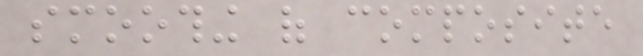smoothing of composite
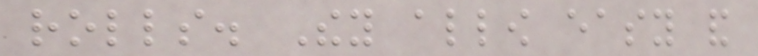rolls. They allow easy and
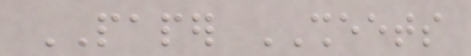PAPER SHEETS
